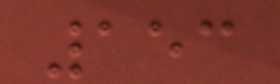153
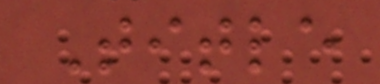Title
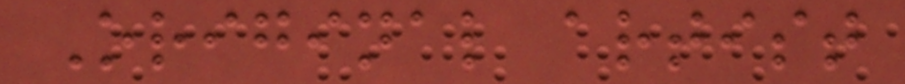Original artist
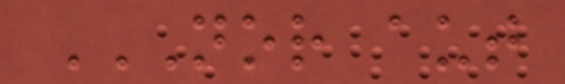NOR AUT
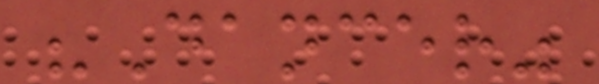"Dancer"
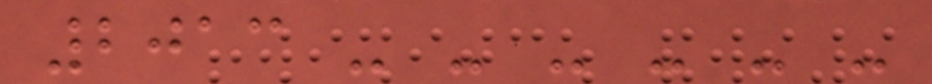2013 - - - - - -
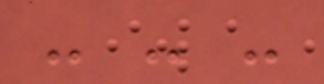- - -
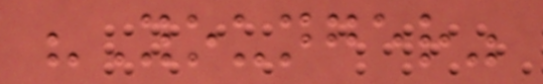"Younger"
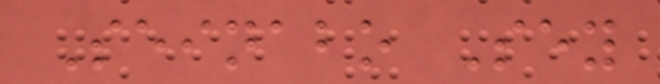Seinabo Sey
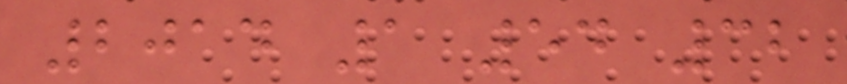2014 1 54 32
